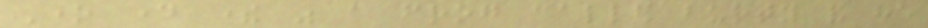One day there was a frog called burty and he
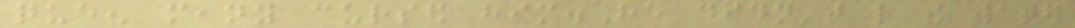queen meany cursed him.He didn't like the water
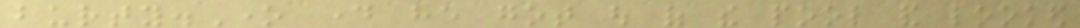burty.One day he got out of the pool and looked
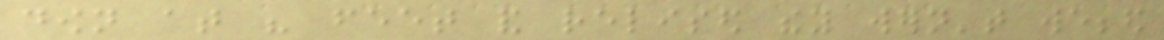down at his feet and relised they wern't webbed
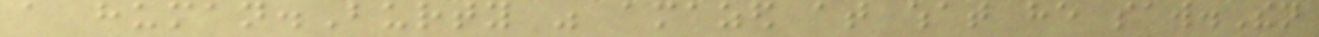a human.Burty was amazed at what he saw.Then
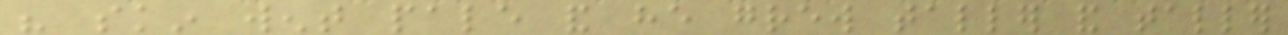his skin went pale and he grew taller and taller
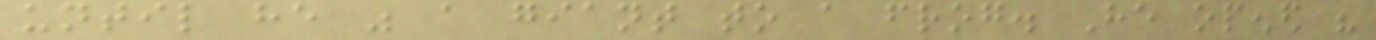until he was a giant to a frog. He opened his
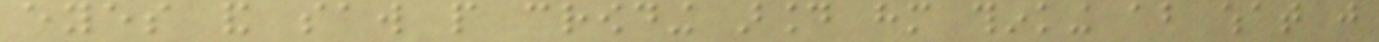eyes and saw people crowding around him thinking about what just
